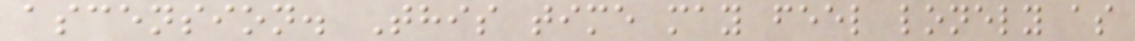ascension. This time may feel lonely as
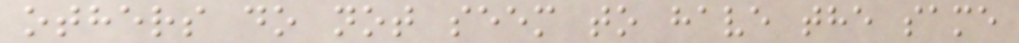others do not seem to have the same
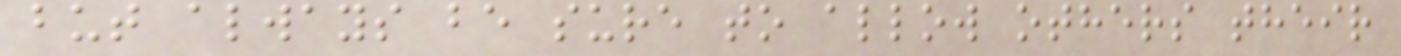but always be sure to allow others their
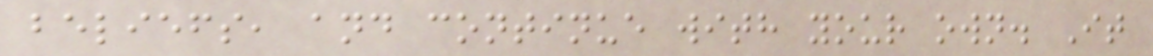beliefs, and continue with your own. It
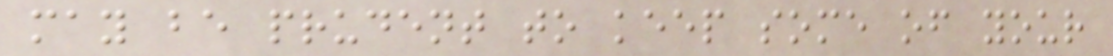may be prudent to keep some of your
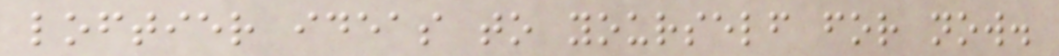loftier ideas to yourself for now.
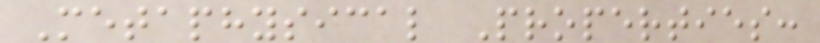Metaphysical Properties:
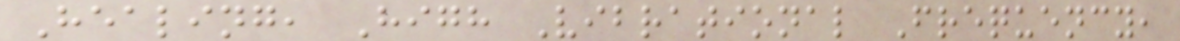Healing, High Vibrational Frequency,
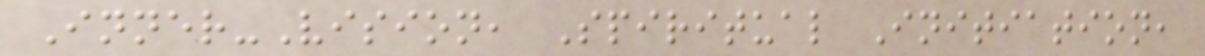Inner-Vision, Spiritual Initiation,
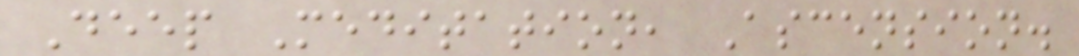Deep Meditation, Ascension.
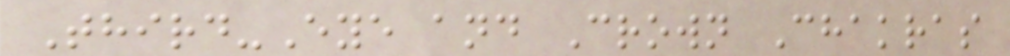Third-Eye and Crown Chakras
